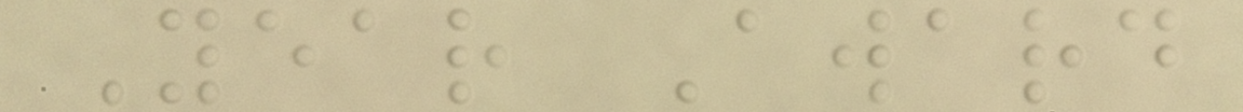Year Award
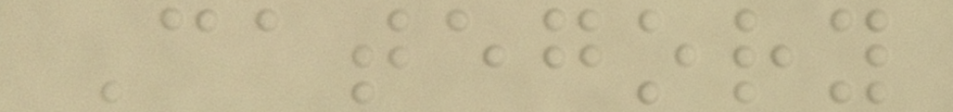Category
